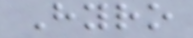Hyro
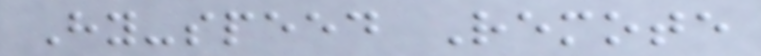Hy-speed Remote
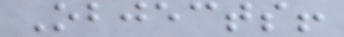Objects!
